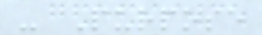- Purpose
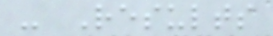- Results
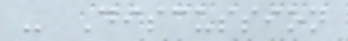- Discussion
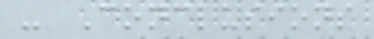- Conclusions
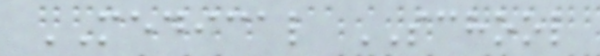MEDICAL SCHOOL
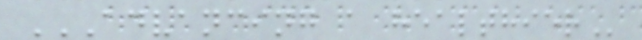ADVANCING A HEALTHIER
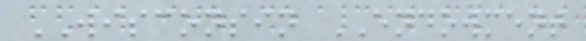WISCONSIN ENDOWMENT
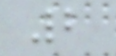2
